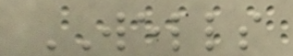WELLS
